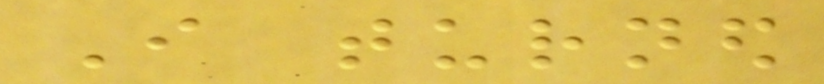I turned
